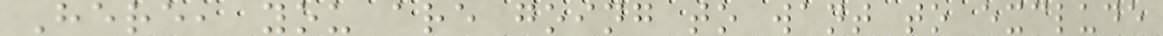Here, you are going to want to exclude
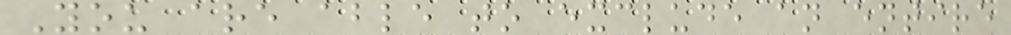You are able to exclude an entire
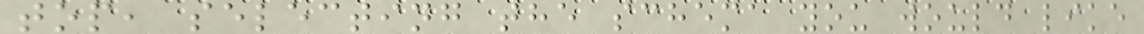top, selecting the schema you would like
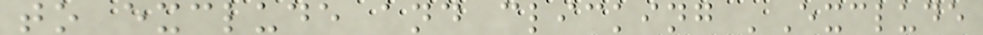to exclude and clicking 'Exclude
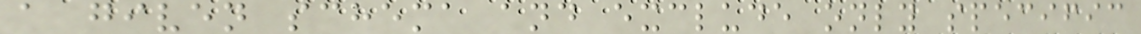a given schema and exclude only specific
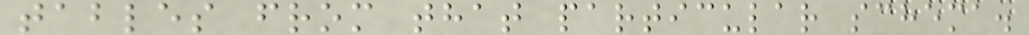tables from that particular schema.
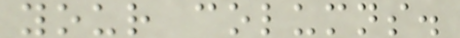your columns.
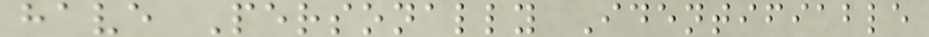have Personally Identifiable
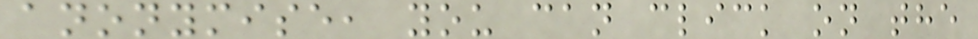anonymise, you can click on the
